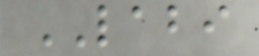LABI
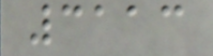3113
